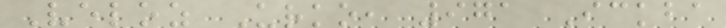Veloz Urko, 971 Ickba
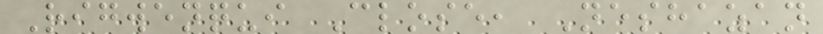Rigwenqui Close, Neshazan
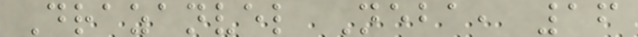Drazanvel Neba, 16
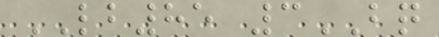LB85 3BQ
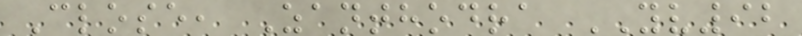Close, Zanthodra YV92
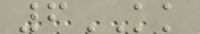6KK
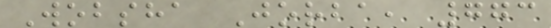Wobsha Jorba, 773
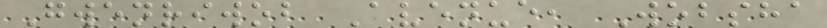Gwenriwob Avenue, Wobsha
